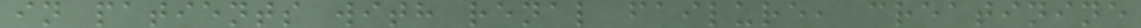in patients with renal failure, creatinine
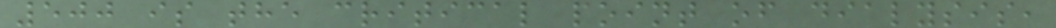500 is the critical point of dialysis,
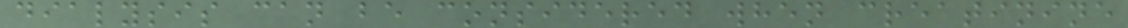dialysis can be considered when creatinine
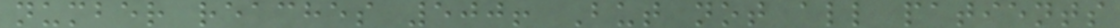number reaches 500! But not all patients
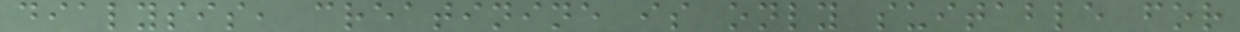dialysis, creatinine is only suitable for
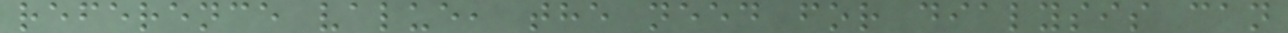reference value, the need for dialysis can
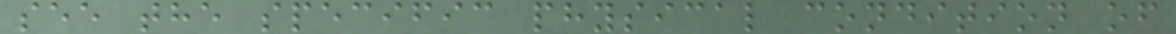see the specific physical condition of
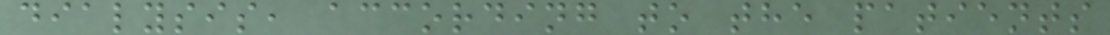dialysis, according to the patients
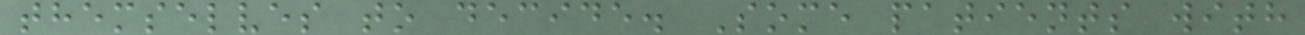themselves to decide. Some patients with
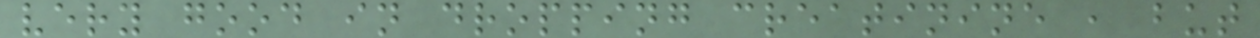very good in dropping creatinine , but
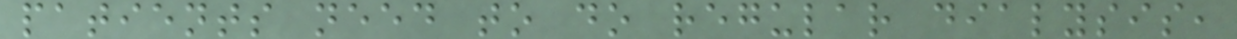patients need to do regular dialysis,
